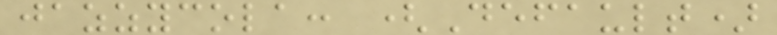jazzycola: (Default)
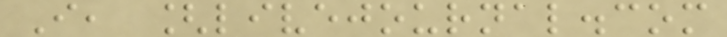I, [livejournal.com
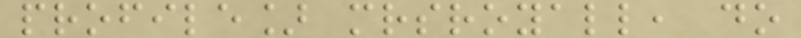profile] mrsroyall, do
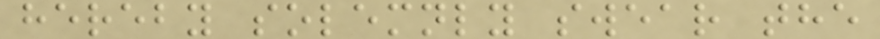hereby solemnly swear the
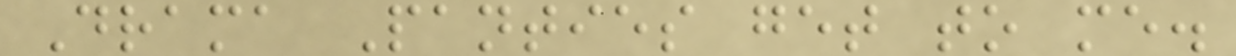Drama Panties get to me.
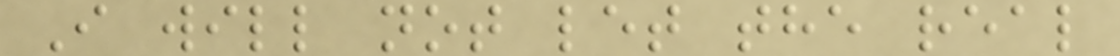I will not let the real
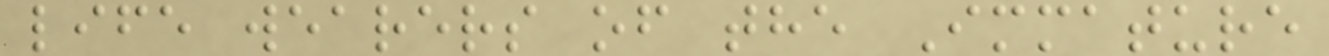life wearers of the Immature
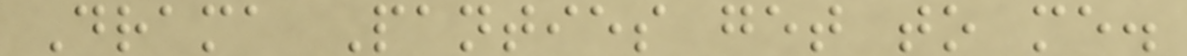Drama Panties get to me.
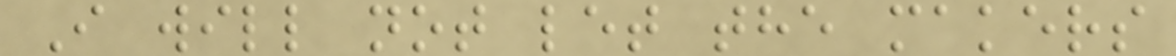I will not let the makers
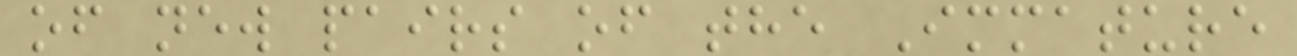of new pairs of the Immature
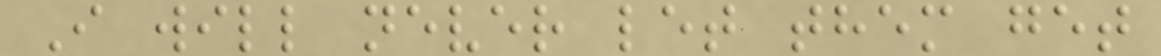I will never let them get
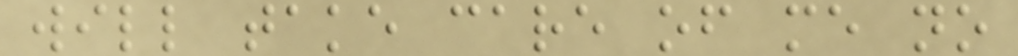will take care of me no
